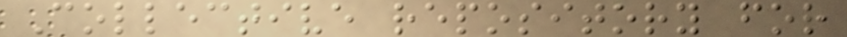Collective repository for
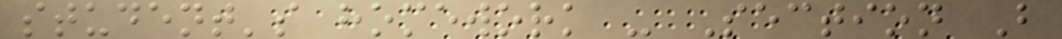student's homework - Section B
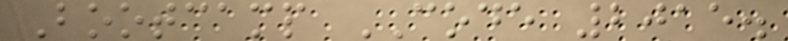Bootcamp CODE 2015.
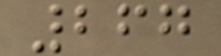267
